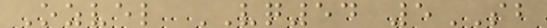Ozvel VQ54 5SB
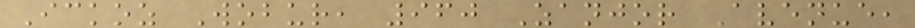Ickoz Wobur, 960 Zanjor Avenue,
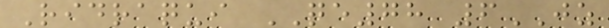Ridraqui QE78 6JZ
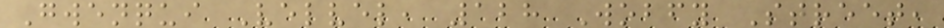Gwenqui Velvel, 128 Wobfy Street,
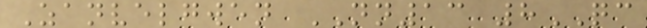Zanvelgwen NN13 8QC
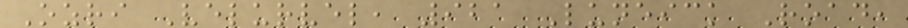Ozri Velurvel, 921 Luneick Road,
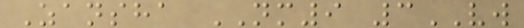Zansha NM9 3VW
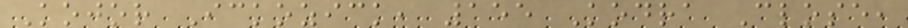Kojor Ickozick, 155 Kodra Close,
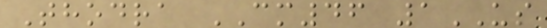Thodra CM46 1US
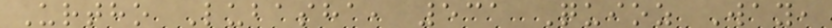Urtho Lubasha, 531 Quioz Way,
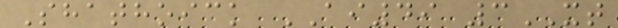Shathoick AI49 3XT
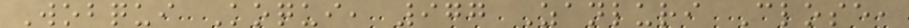Wobqui Koqui, 977 Zanluri Close,
